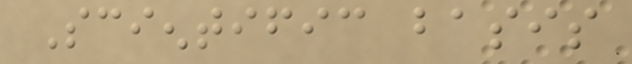Scientific basis
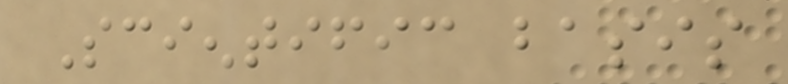Scientific basis
